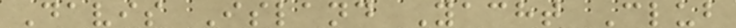Davis Island Yacht Club
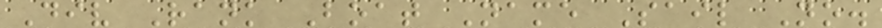Div Rank Boat Name Sail No.
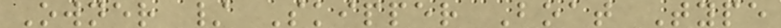Owner / Skipper Boat Type
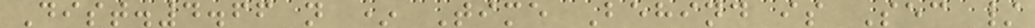Dist.4.66 n * Time Behind is Sec /
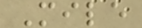Mile
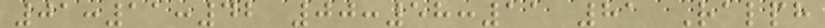01:11:42 00:58:11 81 Ralph
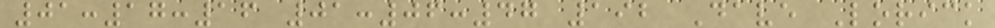01:17:16 01:06:47 192 Dave Lorick
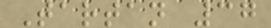Tartan 37
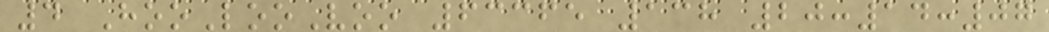4 HooLooVoo 63365 138 20:14:07
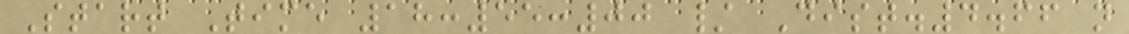Start Time 18:55:00 / Dist.4.66 n
